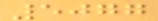5077
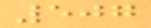507
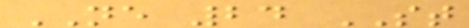NE 24 ST
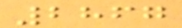2867
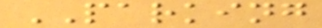PARKING
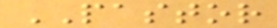PASTOR
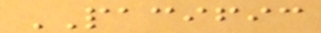PACIFIC
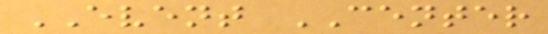EVENT CENTER
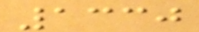1330
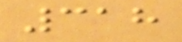318
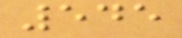545
